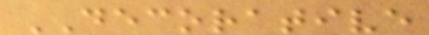DECORATIVE
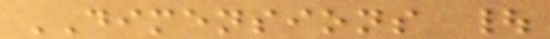DIMENSIONS |
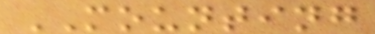MOUNTING
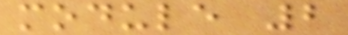module 2
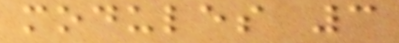modules 3
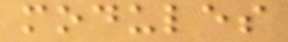modules
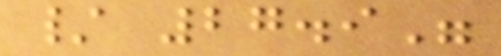/ 27.9"
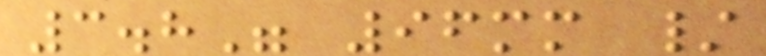3.8" 96mm /
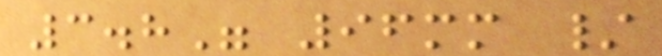3.8" 96mm /
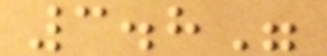3.8"
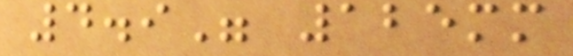4.9" 125mm
